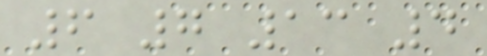6 7 13 4
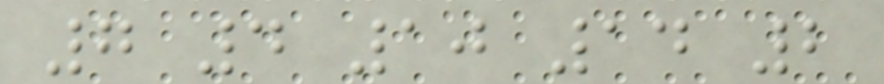7 4 10 14 2
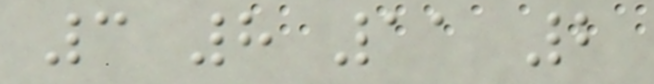3 8 11 2
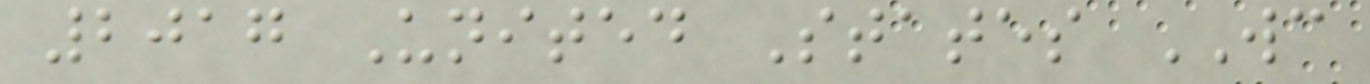2017 United States WC
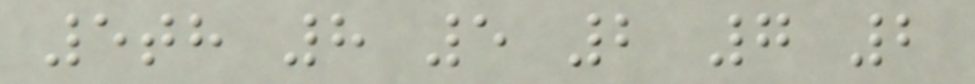5th 8 5 2 7 2
